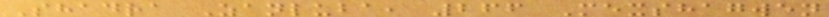Shadra Zanluba, 266 Mexshagwen
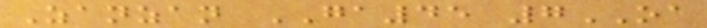Zanzan GA45 7OA
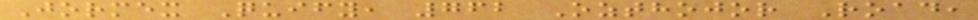Jormex Quify, 762 Ozthojor Road,
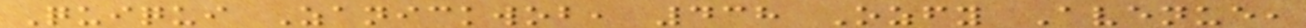Quiqui Zanickwob, 438 Ozfy Avenue,
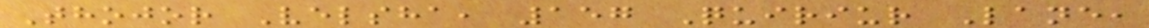Thojor Velsha, 157 Quiriur Lane,
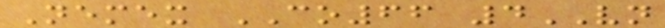Nemex CO66 4VN
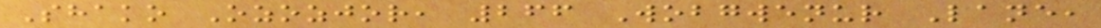Shako Ozozjor, 266 Wobgwenur Lane,
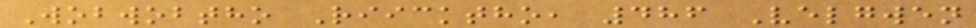Wobwobtho Riicktho, 486 Velgwen
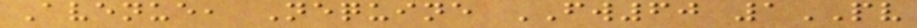Avenue, Nequine FW60 1PV
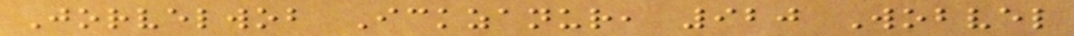Jorvelwob Ickzanur, 920 Wobvel
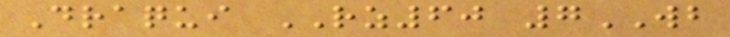Draqui RZ60 7WB
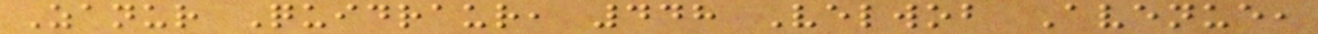Zanur Quidraur, 448 Velwob Avenue,
